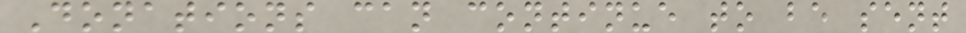Donations can continue to be sent
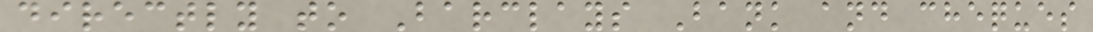directly to Barclays Bank and cheques
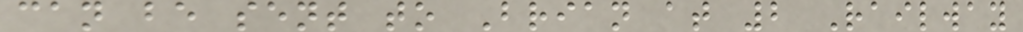can be sent to Brian at 2 Railway
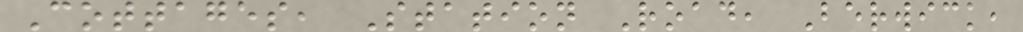Cottages, Station Road, Berwick,
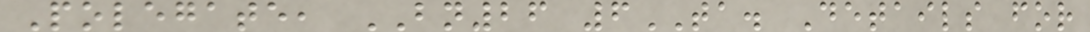Polegate, BN26 6TA. Details for
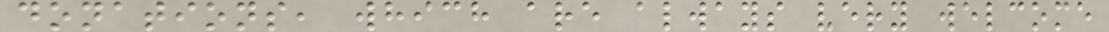donations, which are always very welcome
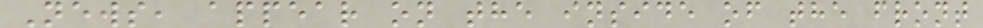News, appear on the inside of the front
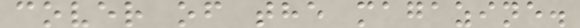cover of the magazine.
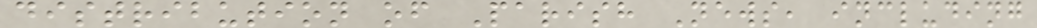distribution of Parish News, including
